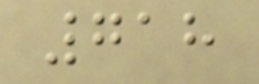718
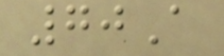70A
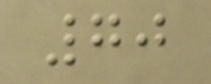70
